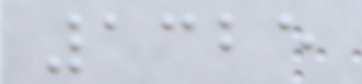1325
